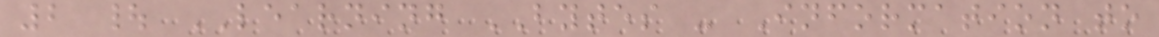2 | LEARNING BYTES - Information to
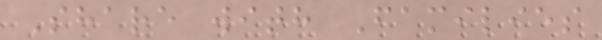Share with Families
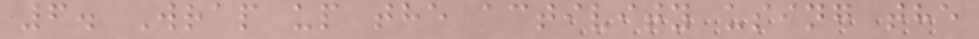6. Wrap up the activity using the
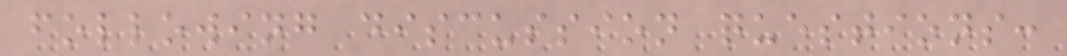following discussion questions:
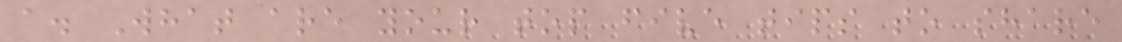a. What are your top five tips to share
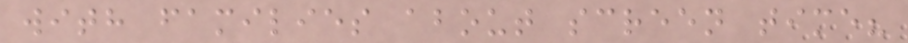with families about screen time?
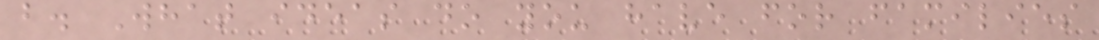b. What ideas do you have for families
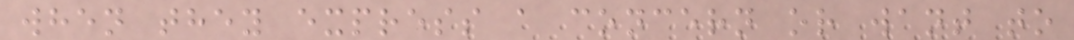when they express a concern or want to
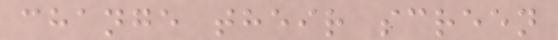change their screen
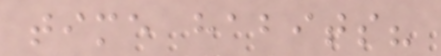time habits?
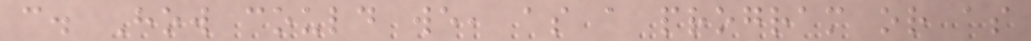c. How could we, as a program or as
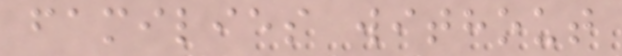families without
